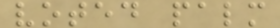voted palm
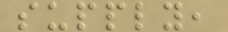supply,
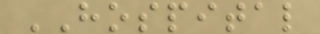HOSPITAL
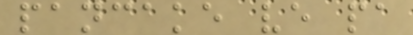pancake ve pa
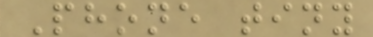Phone tiny
